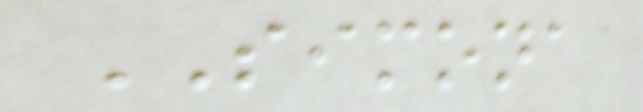SIMONA
